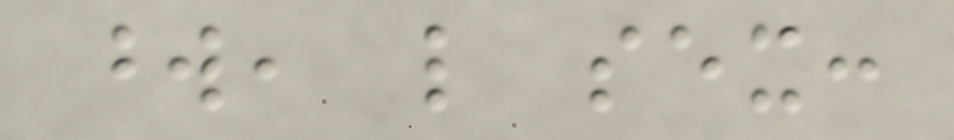word, like sex:
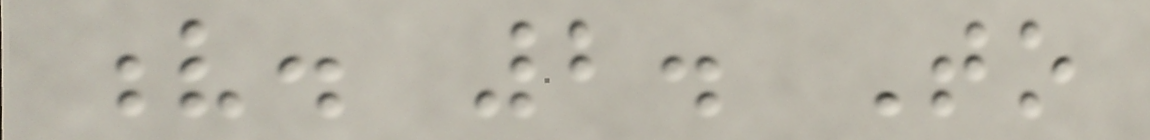v. 2. To
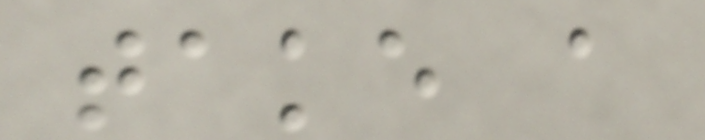take a
